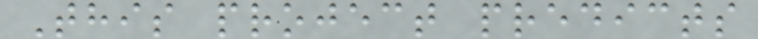This project predicts
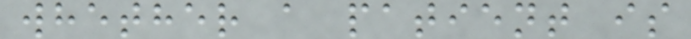whether a patient is
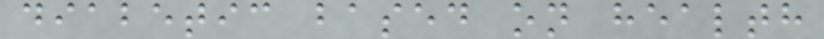diabetic based on health
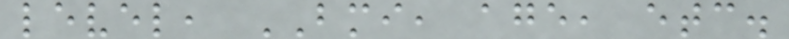level, BMI, age, etc.
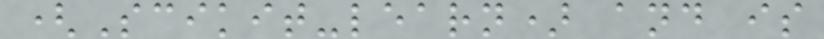(Scikit-learn) and is
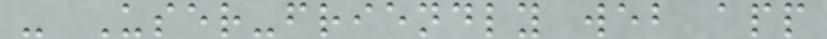- User-friendly web app
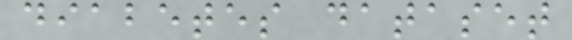diabetes dataset
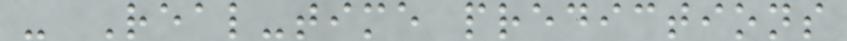- Real-time predictions
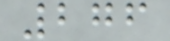276
